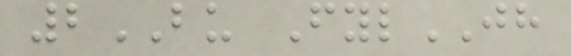2BU FylJH
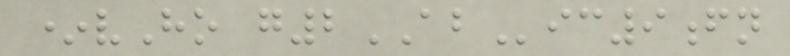*vHo g2ABic9fn
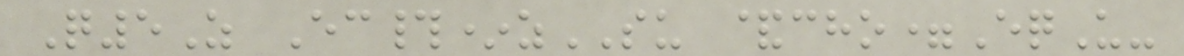Q5Z Ec#*zSU &cho=EqU-
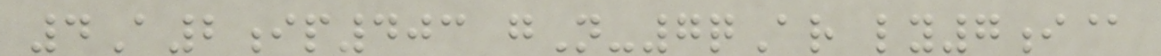4A2ip403 gN-7qAr ly7i@
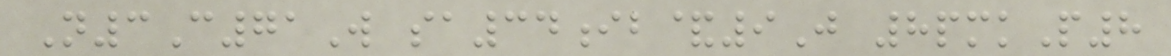N3C71W sa34ib&9J 8pmkP8
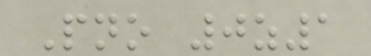Pno 0z1
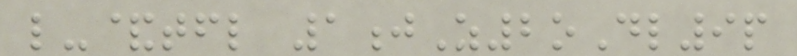l-&tfl 1jZ2oDl9p
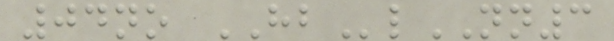04no HBlNN3
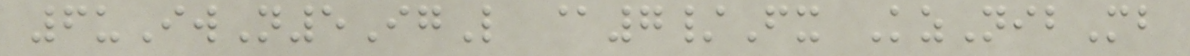6uIwN5IgL @7/Fx KzNibMb
